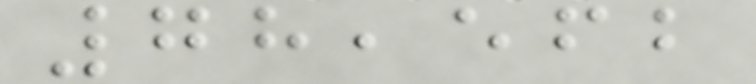78,562
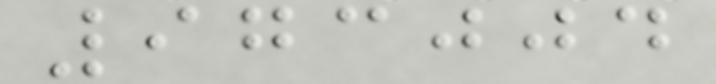973004
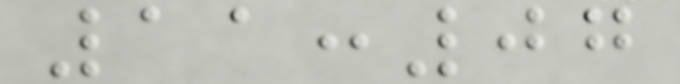11:07
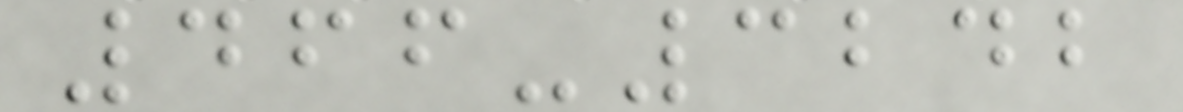466-3242
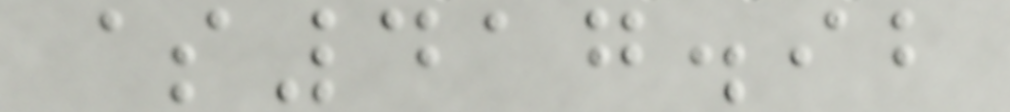$417.92
